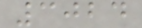3024
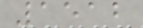1512
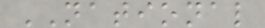NATIONAL
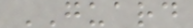GUARD
